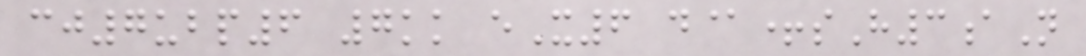cj7ubp6 7kk eX6 d@+sH3aN
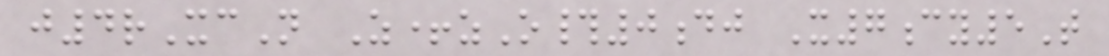j4rXcN Z+zO#0dj X7cy5T
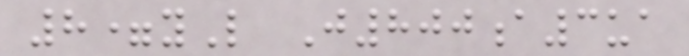8=yL J800a3ua
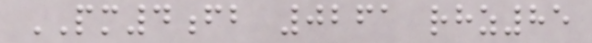PM4fb 0261 rhz85
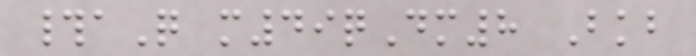#aQ m49qDm8 Bkb
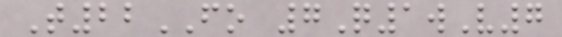T22FO 7Q1wV7
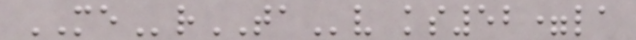MErTAv ks52=la
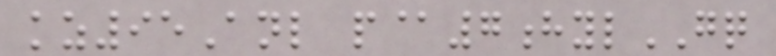kz95Anl p@7hylGQ
